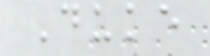Duke
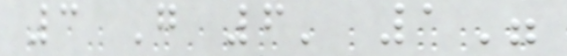3 G 6' 1"
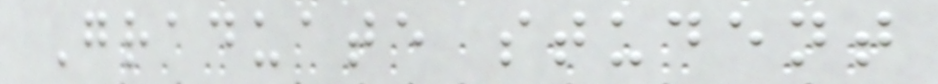Graduate student
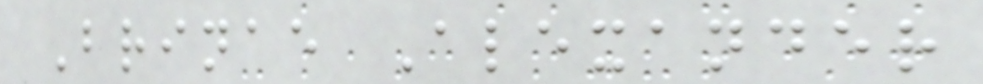Brinae Alexander
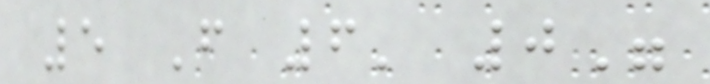5 F 6' 0"
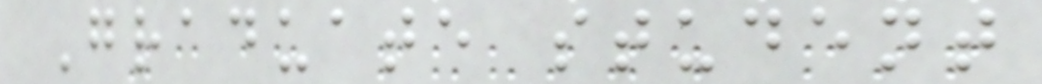Graduate student
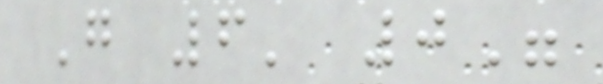G 6' 0"
